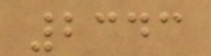2343
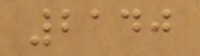2140
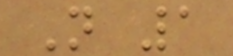N 1
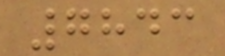7843
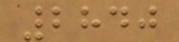2840
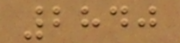2840
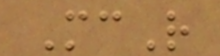McR
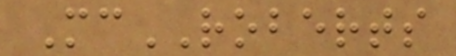McROBERTS
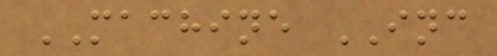MACHINE INC
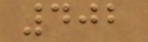402
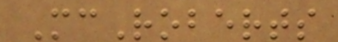McRoberts
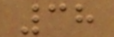38
